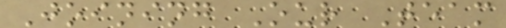Joining Our Team
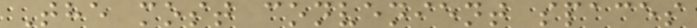The most convenient spaces
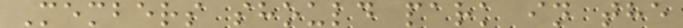Members should park in the
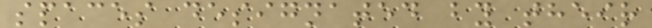spaces designated by their
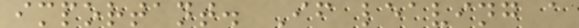important. If leaving a
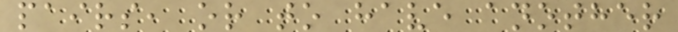pairs, or to have another
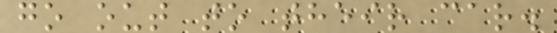go out to their car.
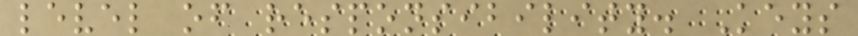level of responsibility. Keys
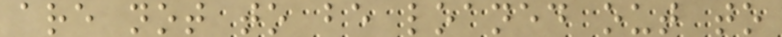are not to be loaned out to
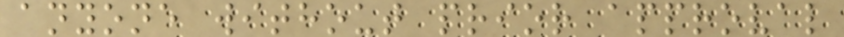anyone without prior approval
